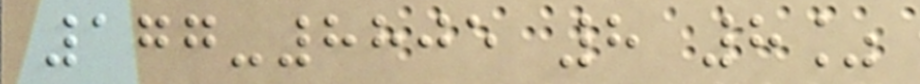177-8805 8 8%
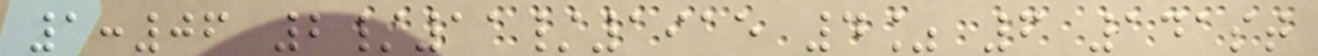1:06 2/11/1915 4% 6 141st
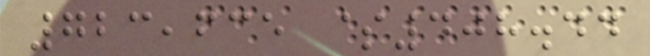723,635 $408.44
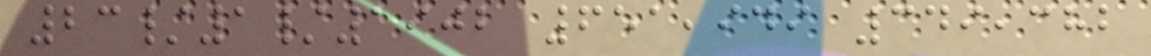23/1/1902 651,949 349,382
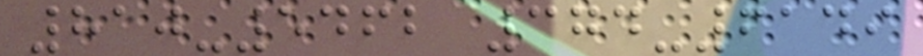810-5462 374-6149
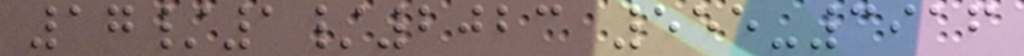17/1/2023 555-3916
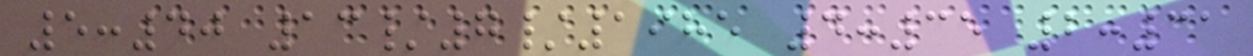5:40 13/7/1985 4:35 2:31
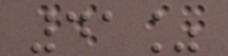41%
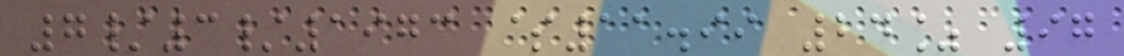7/3/1973 $11.99 24% 97
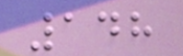148
